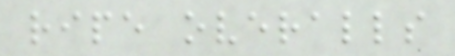ripe overalls
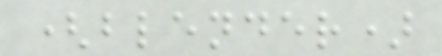(blender)
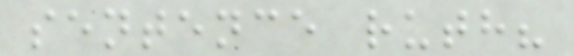sentence ruth?
